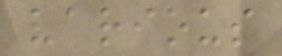various
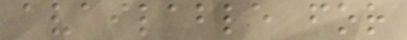available for
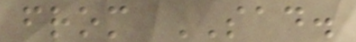from SAD.
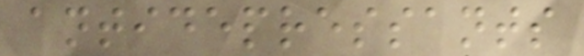antidepressants
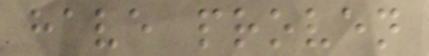have proven
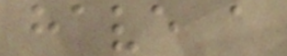have a
